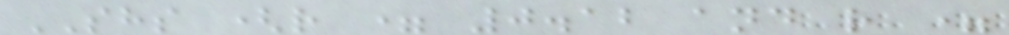SHS (r = 0.12 and r =
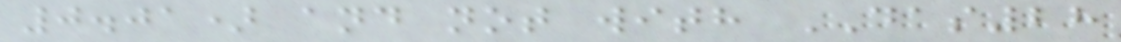0.01) and not with DAS28
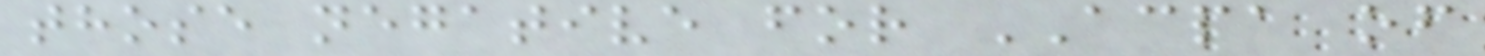those negative for ACPA of
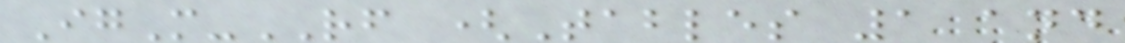IgM-RF (Tables 1 and
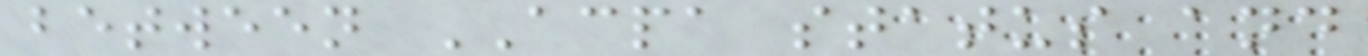between ACPA status and
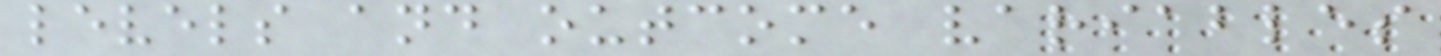levels and outcome variables
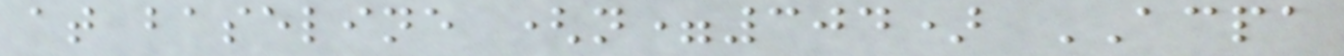at baseline (n=304) ACPA
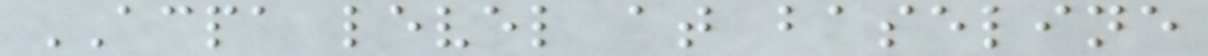ACPA level at baseline
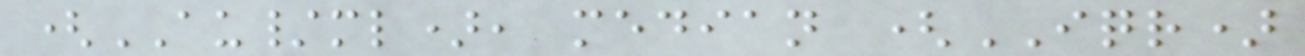(AU/ml), median (IQR)
